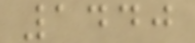1440
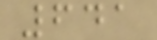641
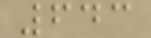643
